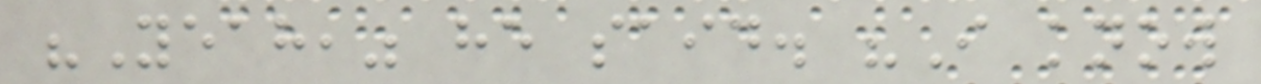"Yeah," he said. "I know
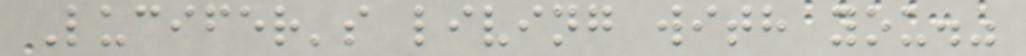Lucifer's living with you."
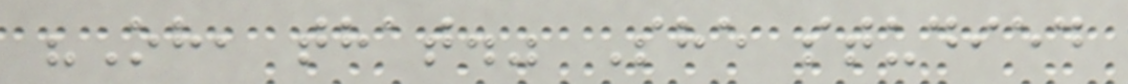"Oh, that." She studied
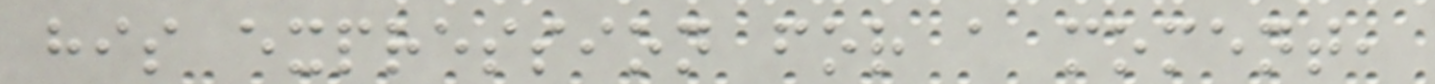his expression for a moment,
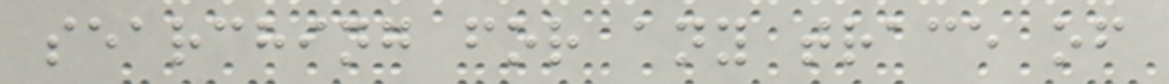searching for any trace of
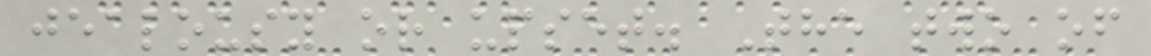jealousy or upset. The two of
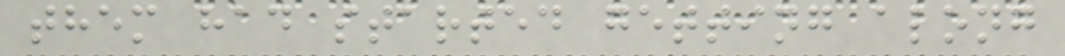them had started getting along
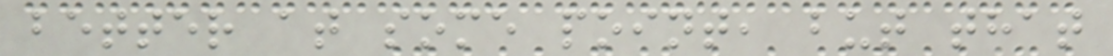better at some point, but that
